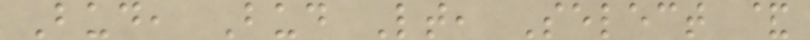Bud, Bud Lt, Select &
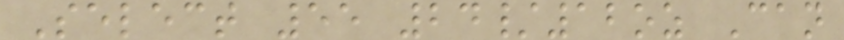Select 55 24/12oz Can
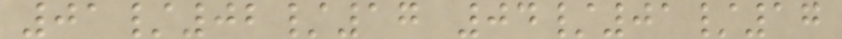01/02/17 04/01/17
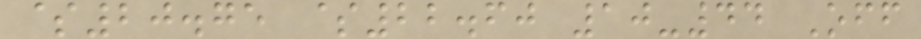$20.75 $22.60 10-44 Off
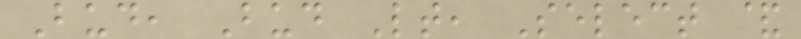Bud, Bud Lt, Select &
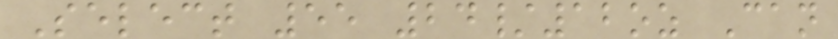Select 55 24/12oz Can
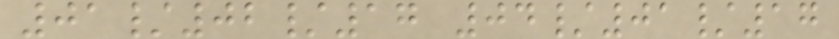01/02/17 04/01/17
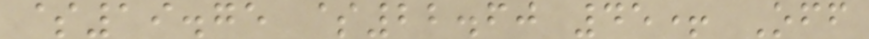$19.75 $22.60 45+ Off
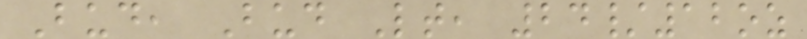Bud, Bud Lt, 24/12oz
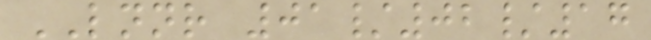LNNR 01/02/17
